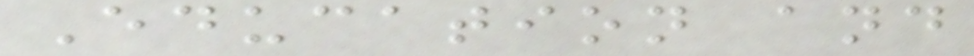Education and
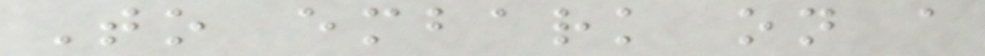To embark on a
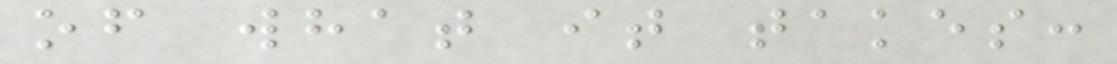of what it takes:
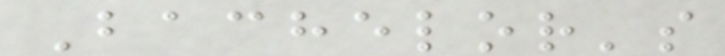Bachelor's
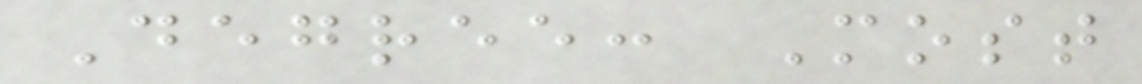Degree: Most
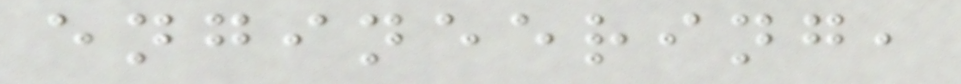engineering,
